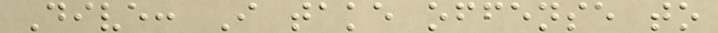Dive: I take offense to
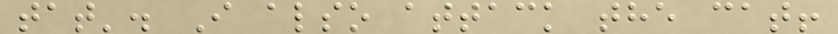tat'. I also attack the cat!
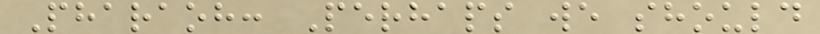Pharaoh: Perhaps we should
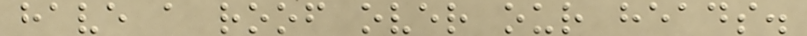have a roof over our heads.
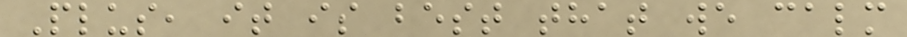Plus, it is best that we calm
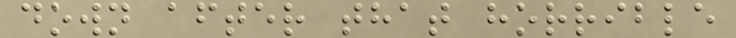down after that horrible
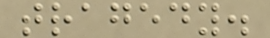tragedy.
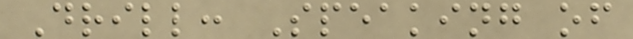Drill: Speaking of
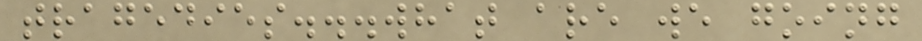tragedies...what are we going
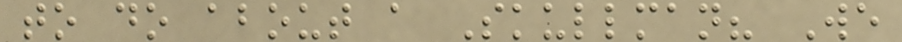to do about a Skullman? We
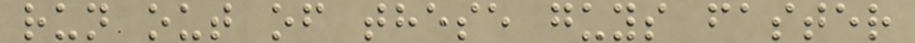run out of these guys faster
